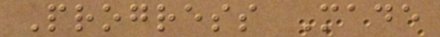Progress Made
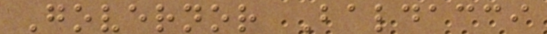Governor Baldacci
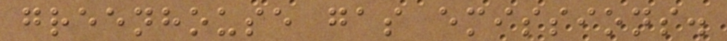greenhouse gas emissions.
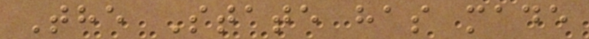The State has made
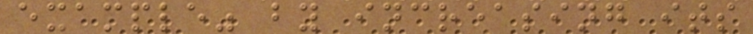example" by increasing its
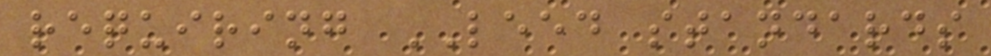requiring LEED standards
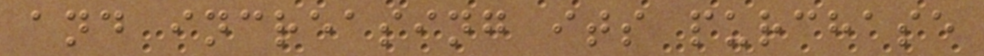and increasing its purchase
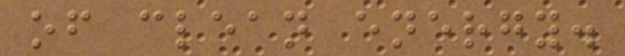of clean energy.
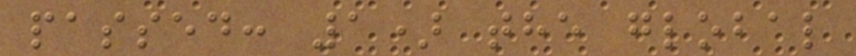passed: 1) the global
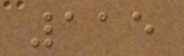115
